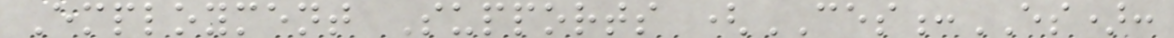Employment Supports (CES:ES):
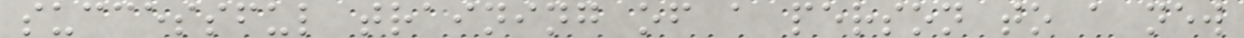successful training of a person to a new
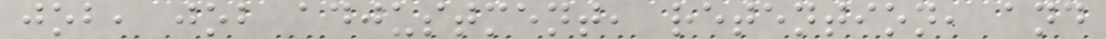job, job adjustment, retention, and
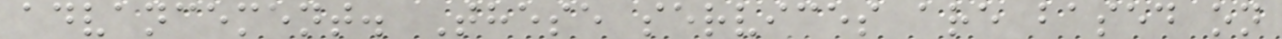advancement. These services are based on
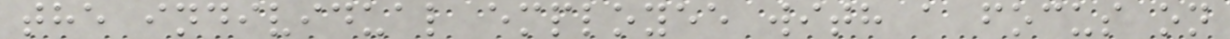the individual employee with a focus on
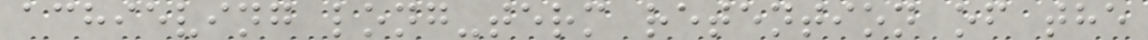achieving long-term retention of the
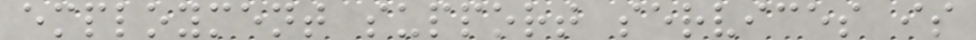employment support services is
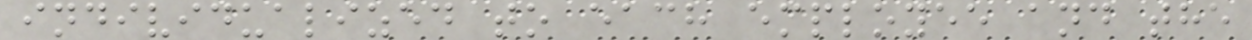individualized to each employee and the
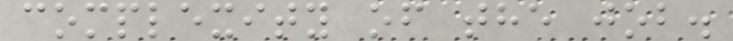complexity of the job.
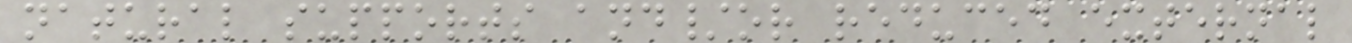natural supports and/or reduced external
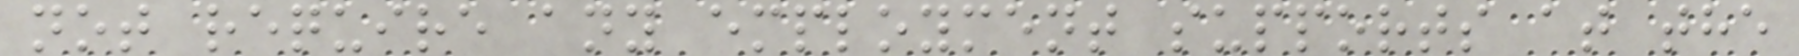not require any employment supports at the
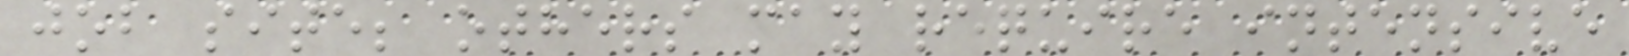job site; others may require intensive
